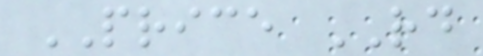PRICE RD
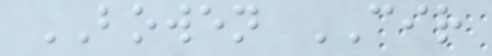BOWEN CIR
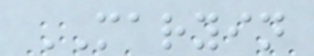MARYIN
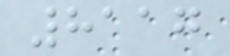8117
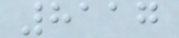8117
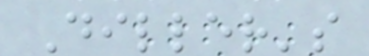Diller's
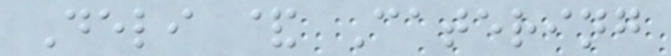Deli & Catering
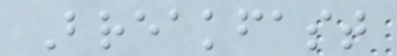Breakfast
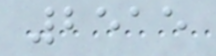2515
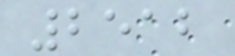2512
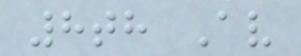8th Av
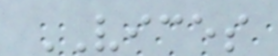VICES
